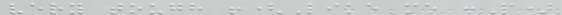very tough !(Like me :P)
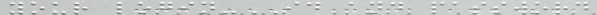your login-ID and password
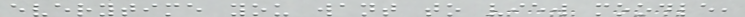everytime you want to view moodle,
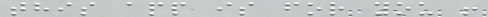this app is for you !
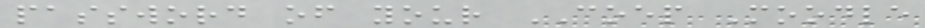password of your COEP Moodle
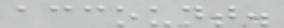account.
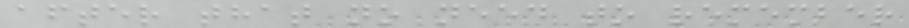after that no need to remember
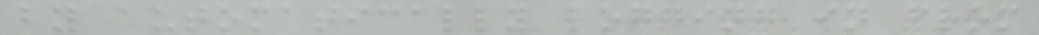by automatically logging in from
